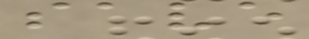save
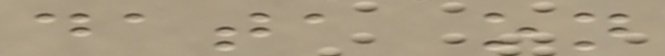data on
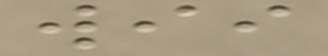wii
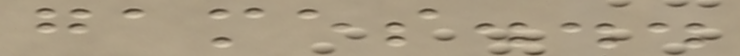games...
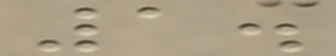1.
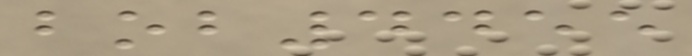bob4455
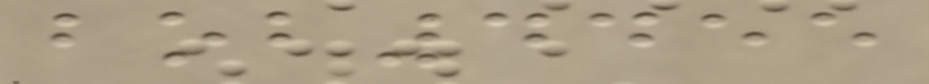bob4455
